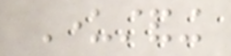Understanding
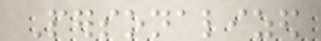Personalized
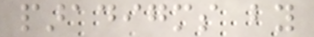paradigms by
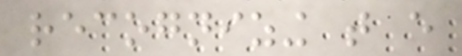recognizing that every
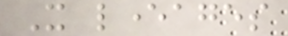It leverages
